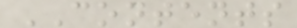CONTENTS
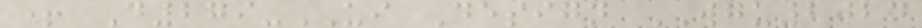+ D279-UI Design WGU2024
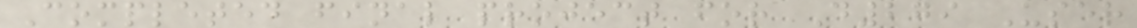Completed final project for D279 User
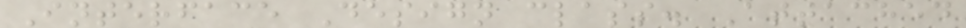Interface Design class. Attached
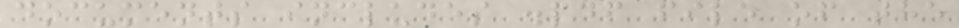documents includes .pdf file of the
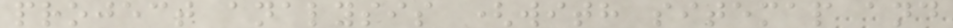project analysis (with sitemap and
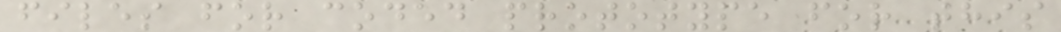files for coded prototype for this
